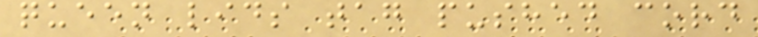queen lids tag pushed cord
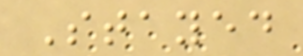Stayed
